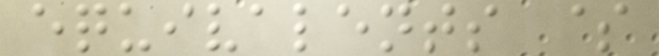equivalents $
